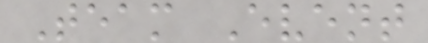Team Event
